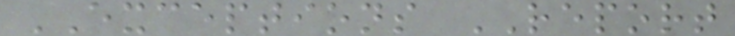EXCEPTIONS REPORT
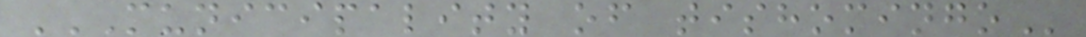MUNICIPALITY OF TISHOMINGO
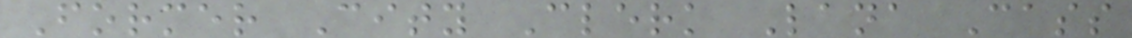Former City Clerk Lana Cass
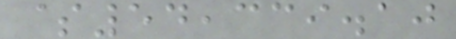$54,339.10
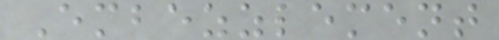Embezzlement
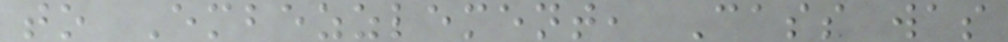to Embezzlement, Cass was
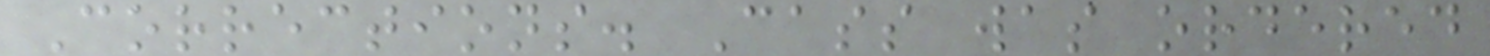Corrections. Cass was ordered
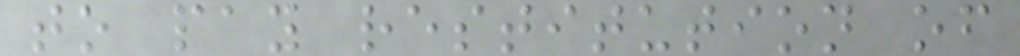to pay restitution of
